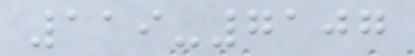119-7107
